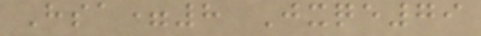Hsa=8 Jxqe79
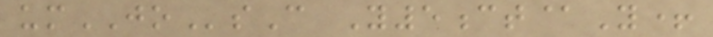umJOsC Y5ct@Y+
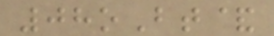08oBt&
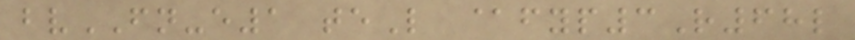bvFN-e1 teL @fyp3R68l
